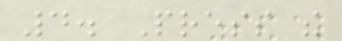4. Press the
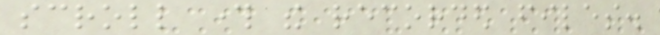scroll through the recorded files.
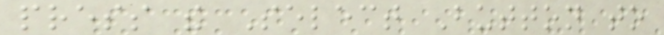press the Select Button to
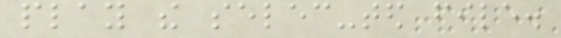play the selec-ted file.
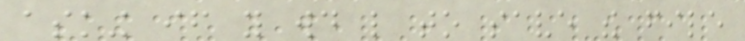asking if you would like to save the file
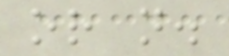or not.
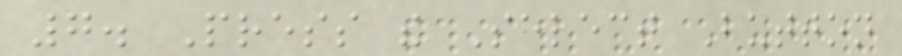7. Press the Select Button
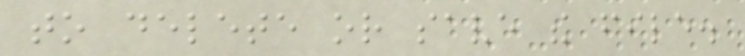to delete or save the file.
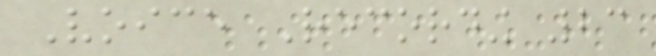Voice Recording 23
